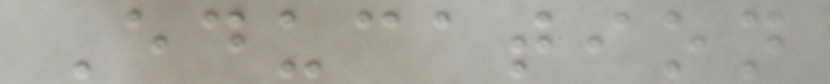Education
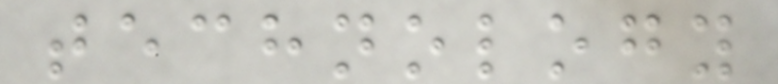technology
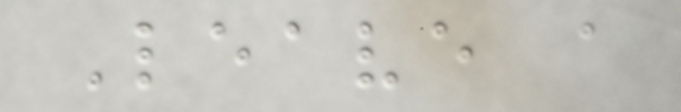Leave a
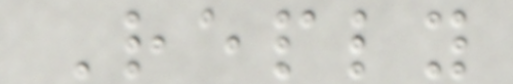Reply
